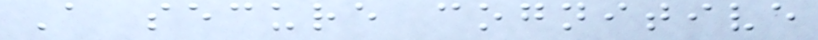A secure cognitive
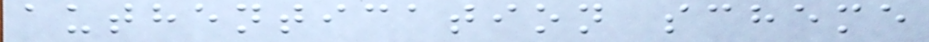authentication scheme
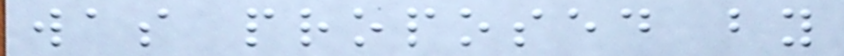was proposed by
